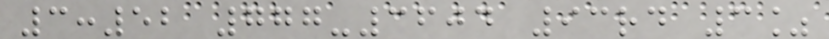3:52 777-3604 93rd 3%
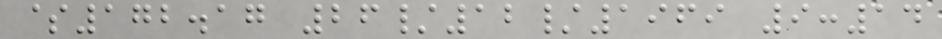$172.17 26/12/1969 9:14
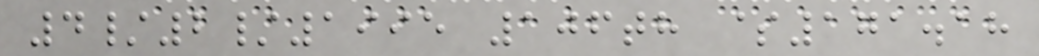4/2/1995 106th $171.18
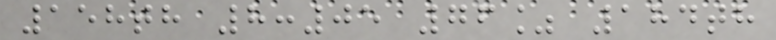158th 8:05 76% 184th
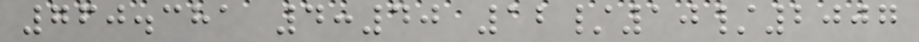760.381 4:40 12/10/2007
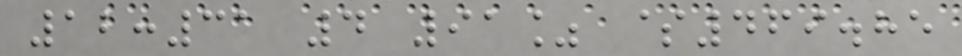12:31 4 91% $469.85
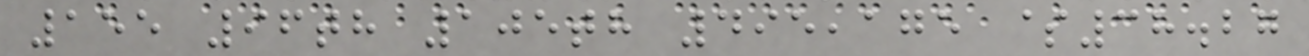155 96th 105th 495,175 $38.27
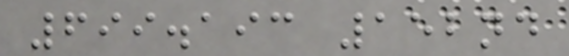699.193 152nd
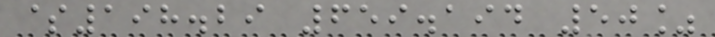$198.29 659.194 50%
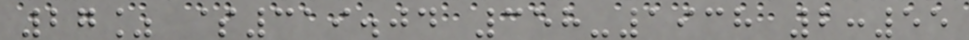27% $319.04 358-1938 2:55
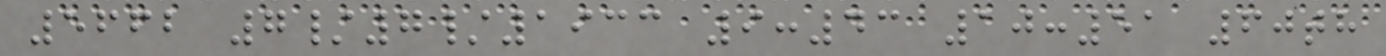5662 7/7/1933 9:43 10:51 60th
